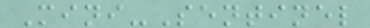Mini-Sentinel
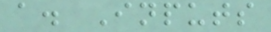a. Inputs
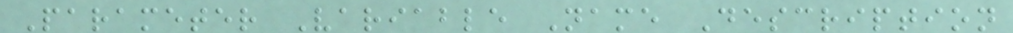Parameter Variable Name Description
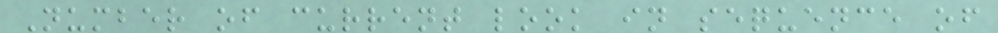Number of current look in sequence of
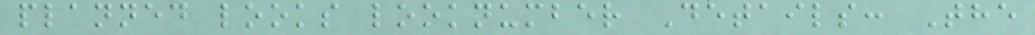planned looks looknumber Details: The
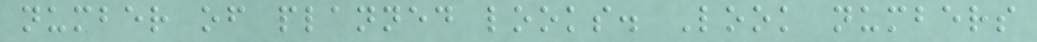number of planned looks. Look numbers
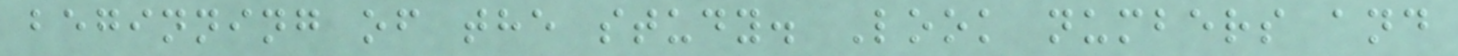beginning of the study. Look numbers and
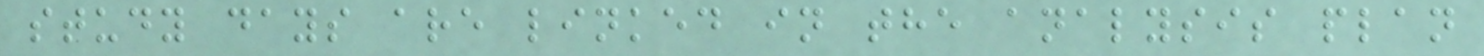study days are linked in the analysis plan
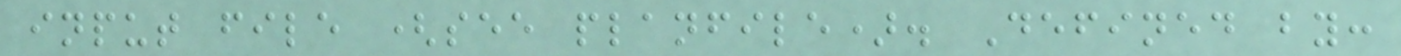input file (see planfile). Defined by:
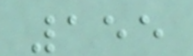155
